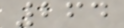264
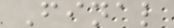Final
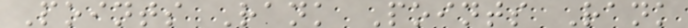Points Rank Points Rank
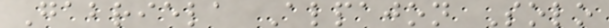Gabriela Alpajon Solo
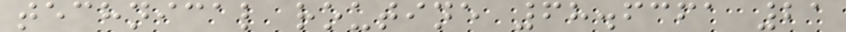technical routine 68.6361 21
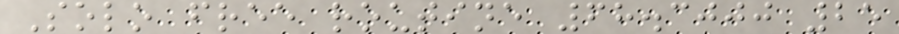Solo free routine 68.3000 25
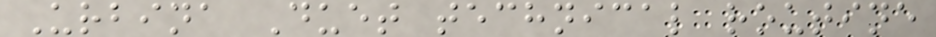Urbina Duet technical routine
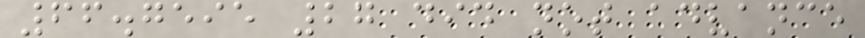66.7595 27 did not advance
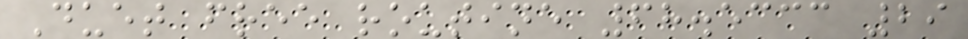Duet free routine 68.5333 29
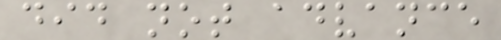did not advance
